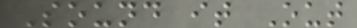Sound it Out
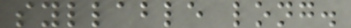syllable long.
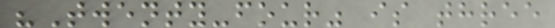"Twenty-four" is three
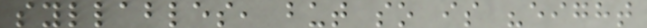syllables, but so is "eight
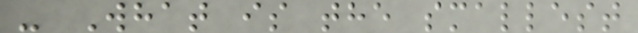- What is the smallest
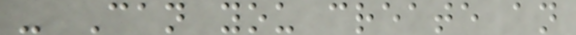- Can you create an
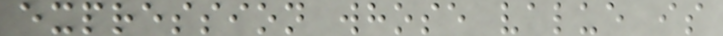expression whose value is
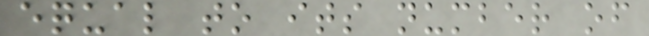equal to its number of
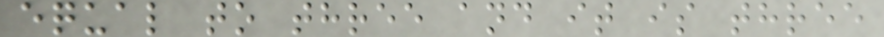equal to three and it is three
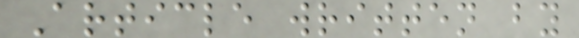Article written by
